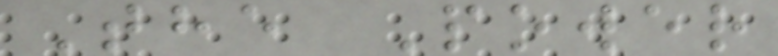The Power
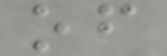of
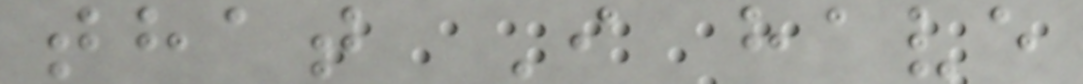that I have
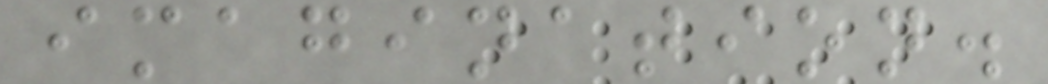imagination.
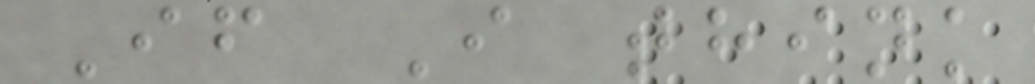If I think
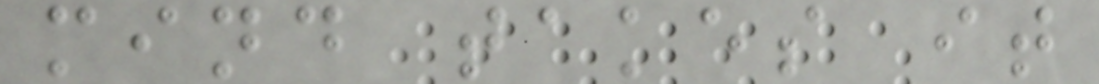mind takes it
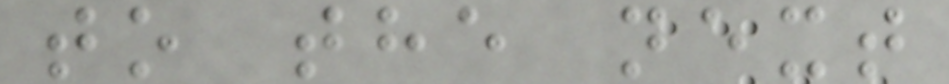to the next
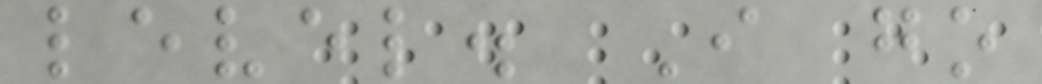level. I go
